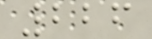226
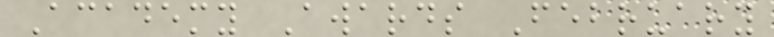Academy Awards February
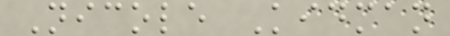Nicole Kidman
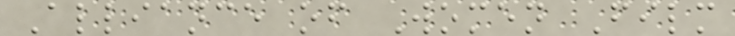Alliance of Women Film
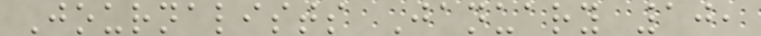Journalists January 10,
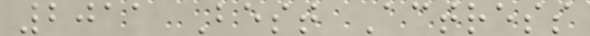2011 Best Actress
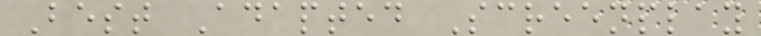Best Adapted Screenplay
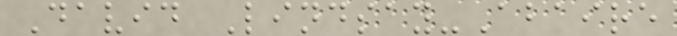David Lindsay-Abaire
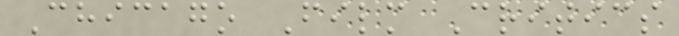Chicago Film Critics
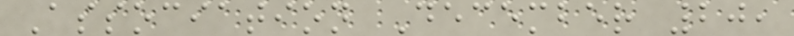Association December 20,
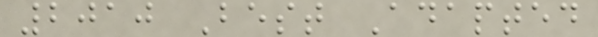2010 Best Adapted
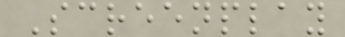Screenplay
